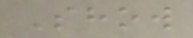Show
